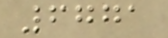6771
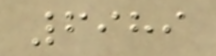6989
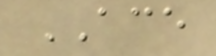ACE
